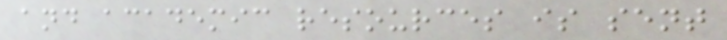and academic resources is sent
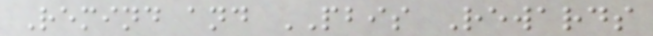Remind and PBIS Rewards
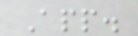App.
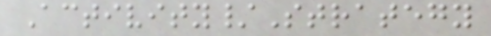Activity/Strategy
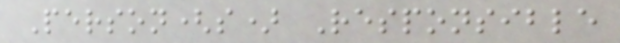Person(s) Responsible
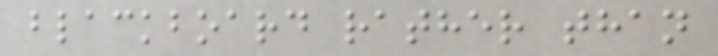blackboard rather than
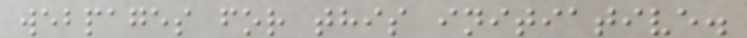webpages for this initiative.
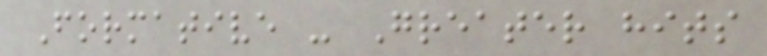Formative - Greater hits
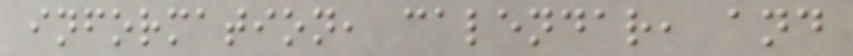information, calendar, and
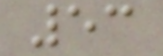53
